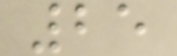25
